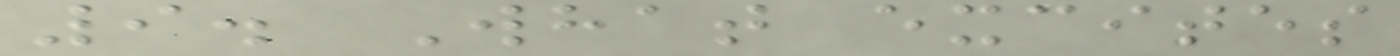9. What excites
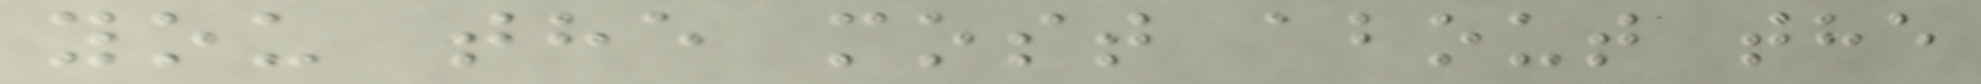you the most about the
